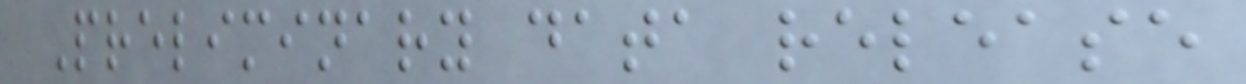Preliminary data release
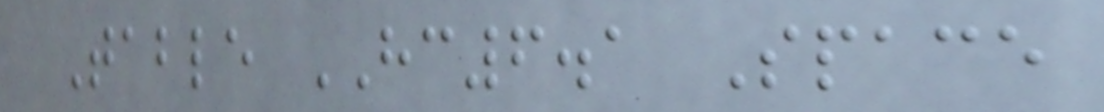Table HC6.1 Space
